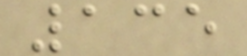135
